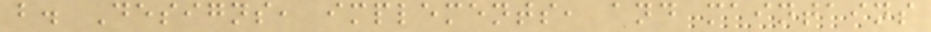b. Designs, implements, and maintains
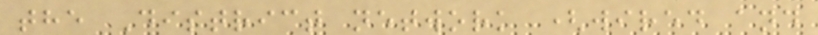the District network (wired and
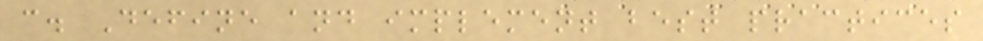c. Define and implement best practices
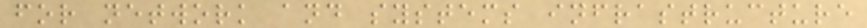for network and systems infrastructure
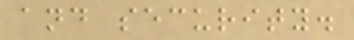and security.
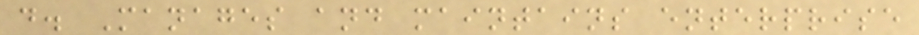d. Manages and maintains enterprise
